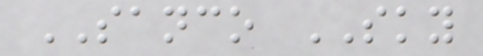SANCO SKY
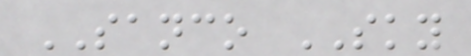SANCO SKY
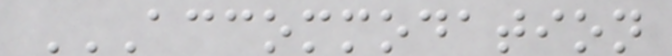ACCOMMODATION
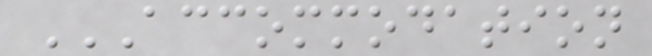ACCOMMODATION
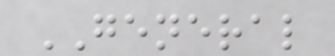GENERAL
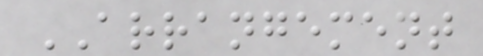ARRANGEMENT
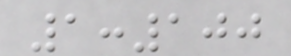1:100
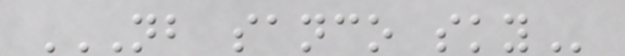NB SANCO SKY
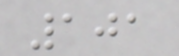101
